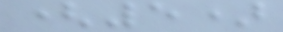(5)
